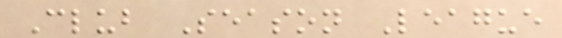Club Season League
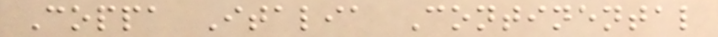Coppa Italia Continental
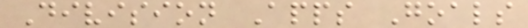Division Apps Goals
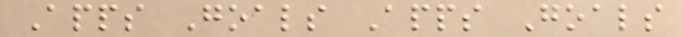Apps Goals Apps Goals
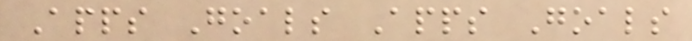Apps Goals Apps Goals
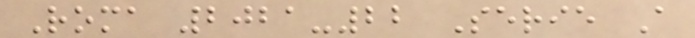Roma 2021-22 Serie A
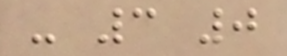- 3 0
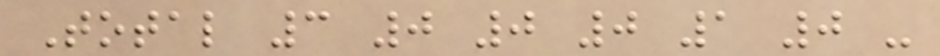Total 3 0 0 0 1 0 -
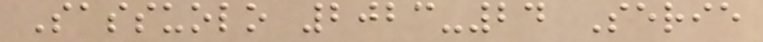Sassuolo 2023-24 Serie
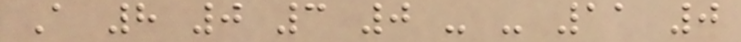A 8 0 3 0 - - 11 0
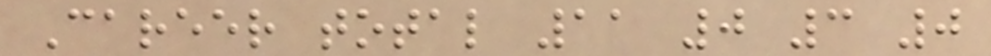Career total 11 0 3 0
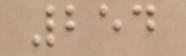254
